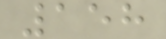158
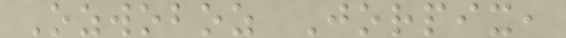Ozwoboz Jorpix,
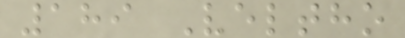189 Veltho
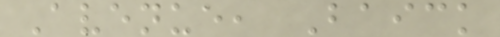Avenue, Baick
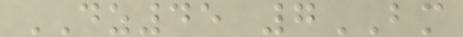DZ45 7BM
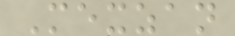Mexzan
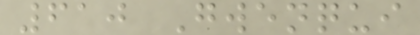610 Gwenqui
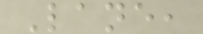Lane,
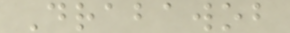Drabawob
